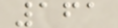161
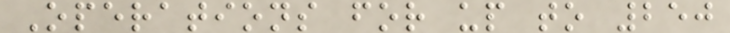Operations for up to 250
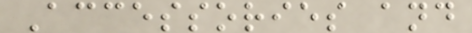Accessories and
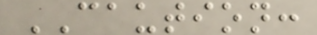CAUTION:
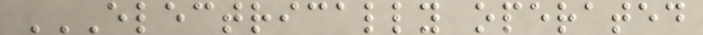ELECTRICALLY OPERATED
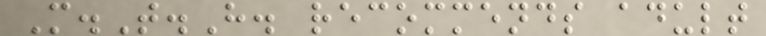M.T.H. recommends adult
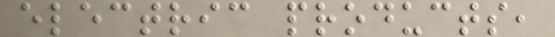electric products,
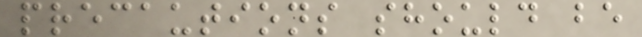precautions should be
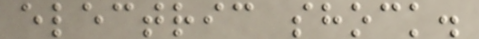electric shock.
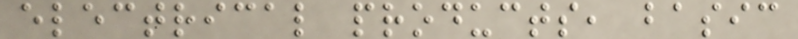electrical products, basic
